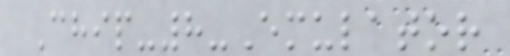Chip-8-Emulator
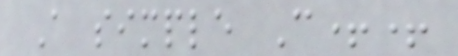A simple C++
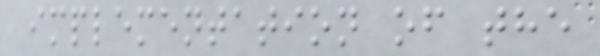implementation of the
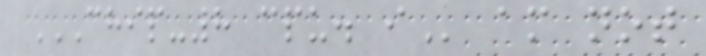CHIP-8 CPU. I am not
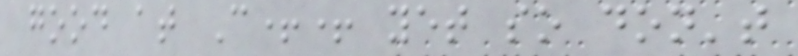good at C++ yet so don't
